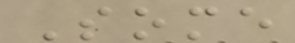Some
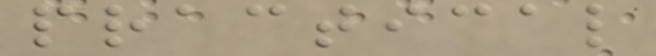practical
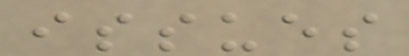issues
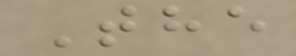The
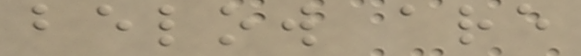below are
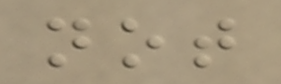not
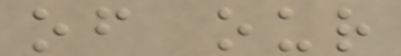of our
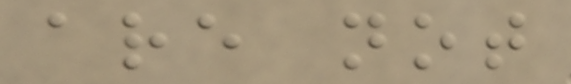are not
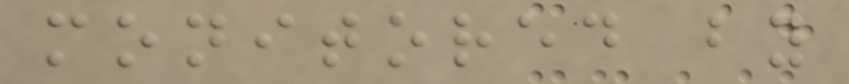monitored by
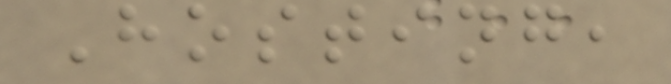Hosting,
